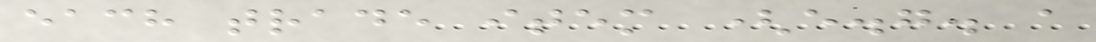each trade item (e.g. a
